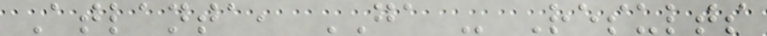Atlanta, GA - Results
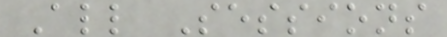All Sessions
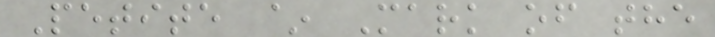Petite ~ Mark of the
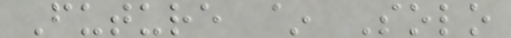Future ~ Solo
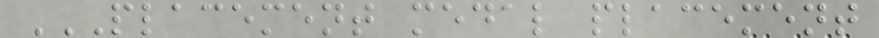PLACEMENT MEDAL PLACEMENT
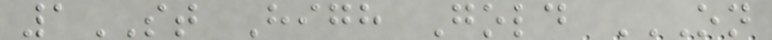1ST High Gold ON
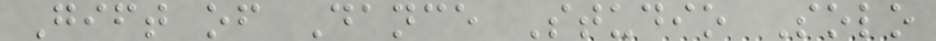Gift of Dance Studio Solo
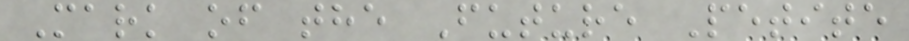Mark of the Future Petite
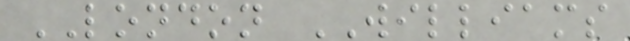LONDON WILLIAMS
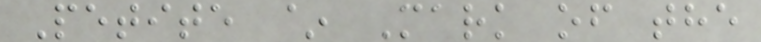Petite ~ Mark of the
